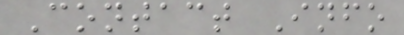Contact Info
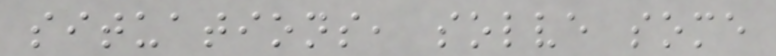situations, solve some
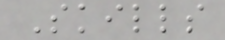Skills
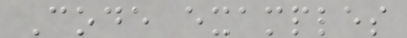Code examples
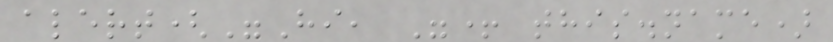alert("Hi, "+ this.name)
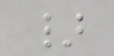}
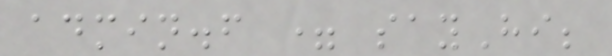admin.f = sayHi;
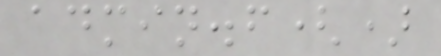admin.f()
